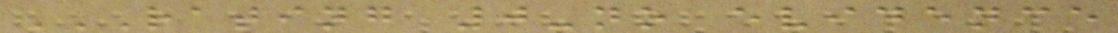RATING 0-NO EVIDENCE
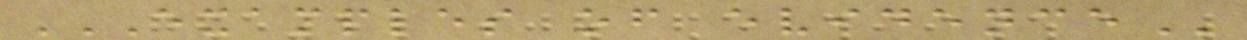EXAMPLES OF EVIDENCE
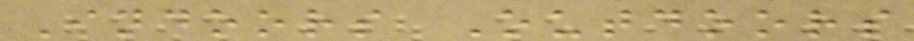Indoors Outdoors
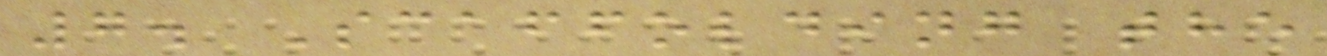7. Scaffolding the
